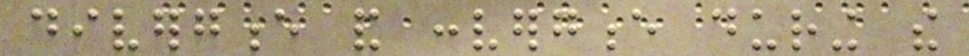divergence and convergence during the
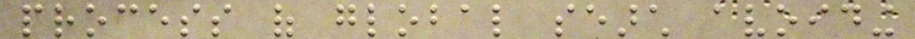process of global search avoiding
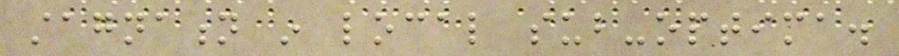stagnation in local sub-optima.
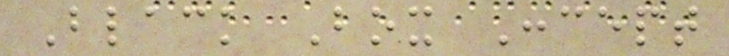Black Box Concept
